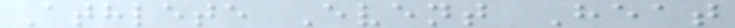Athlete Event Heat
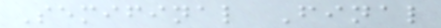Semifinal Final
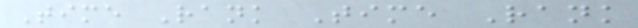Time Rank Time Rank
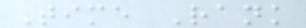Time Rank
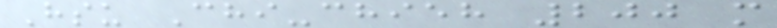Hsu Chi-chieh 200 m
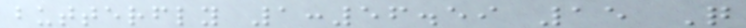butterfly 1:56.59 15 Q
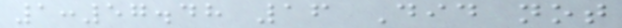1:57.48 16 Did not
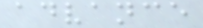advance
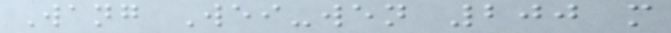Wang Wei-wen 200 m
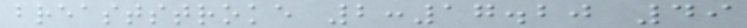breaststroke 2:17.20 49
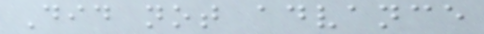Did not advance
